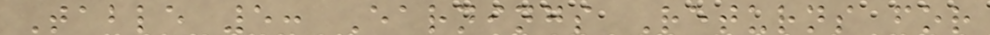Table 5: Earnings Returns for
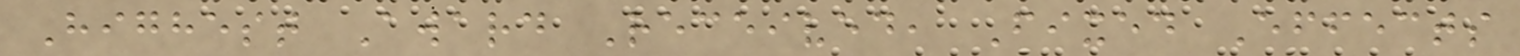Highest Award Received, Fixed Effects
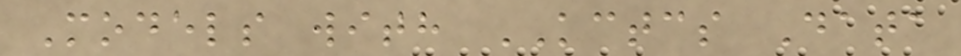Models with KCTCS Data
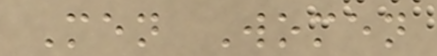Men Women
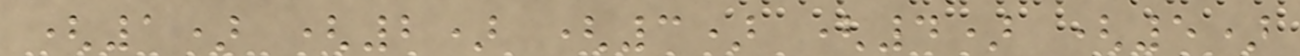(1) (2) (3) (4) (5)
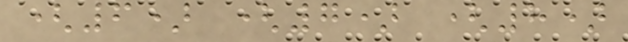(6) (7) (8)
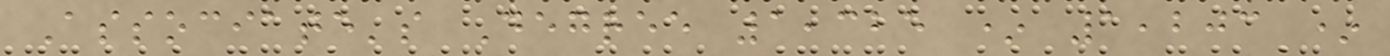Associate's Degree 1,325 * 1,203 *
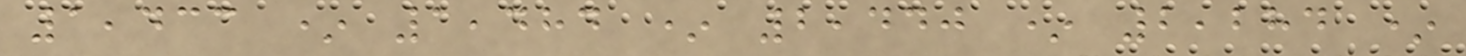1,433 * 1,484 * 2,440 * 2,284 *
